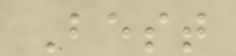Best
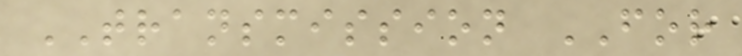TRANSMISSION FOR
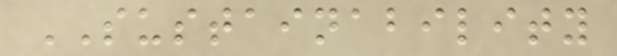SUSTAINABILITY
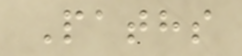Paths
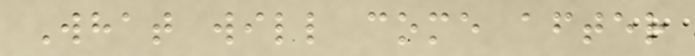What will come after
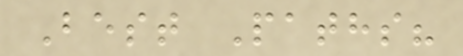Best Paths?
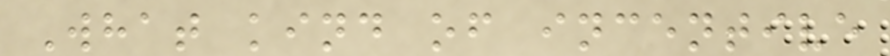What kind of incentive
